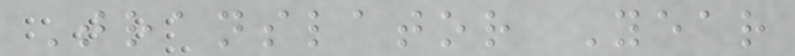Translator Year
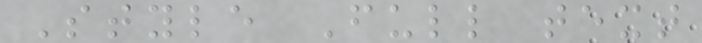Style Full text
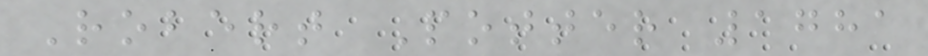Robert Potter 1781
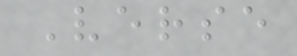Verse
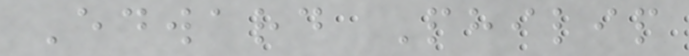Edward Philip
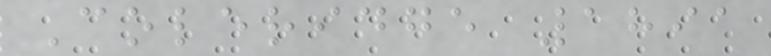Coleridge 1891
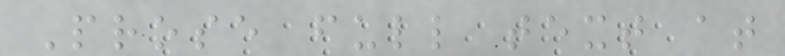Prose full text at
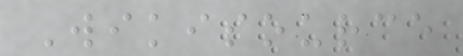Wikisource
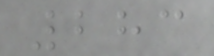283
